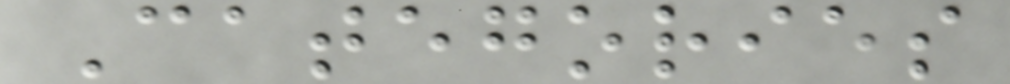Categories
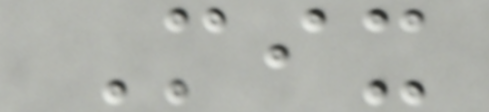Mix
